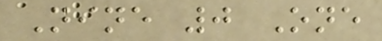Nine 0 One
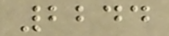2244
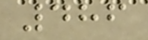486
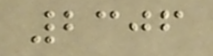2306
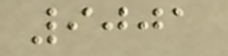9001
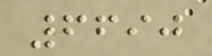6690
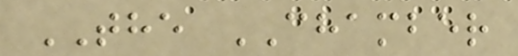THE CHAMBER
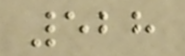528
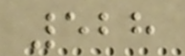528
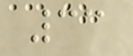33
